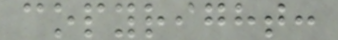copyright:
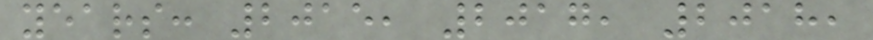years: 2015, 2017, 2018,
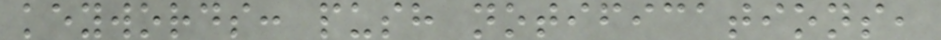keywords: push notifications,
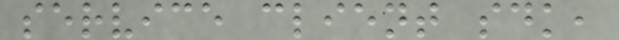service client sdk,
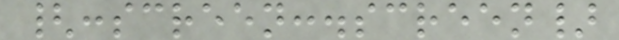{:screen:.screen}
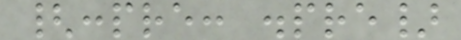{:pre: .pre}
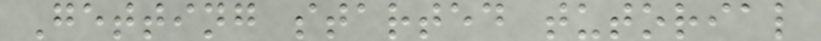Getting started tutorial
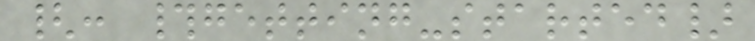{: #getting-started}
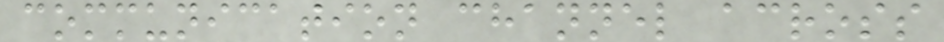communication channel across
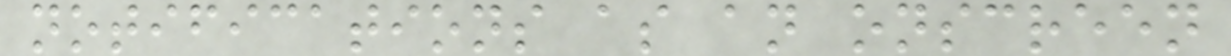notifications as an onscreen
